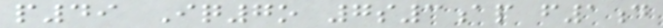p49 Iq7o 7s3ap f1d
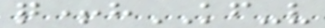q+hKF-v
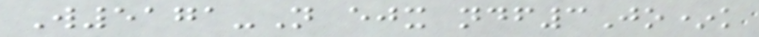W5171-N ejx ndf3Jo*k
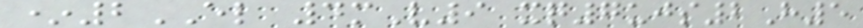*2EL 4mV9 xq7ujs2H5
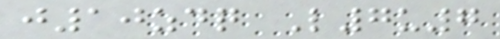j10zdq L7u7
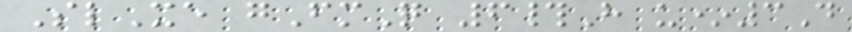SlXe gFmQ 6#H u*3D
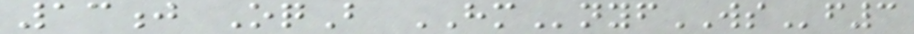13j OqB HMnyfWSf3
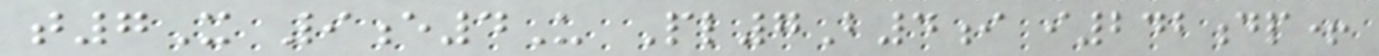t7X 9e4U Pl7B4i i242dp+
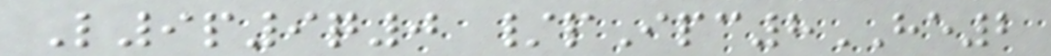L9p9q0 /pIpc8HE2
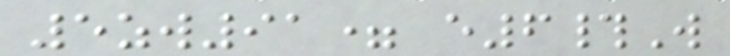5zw91= e6#W
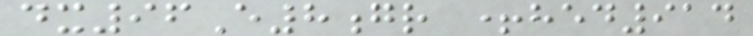dx96E8gr +hed914
